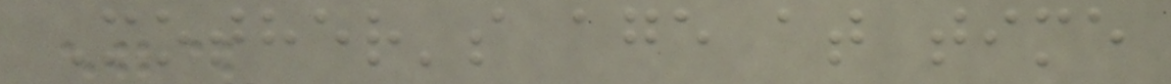Mother's age at time
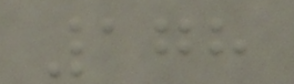178
